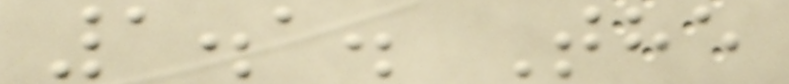1.1. The
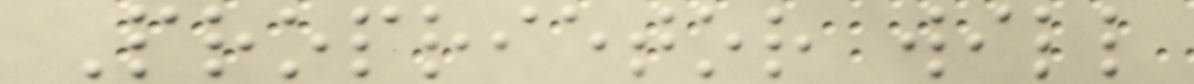Proprietor will
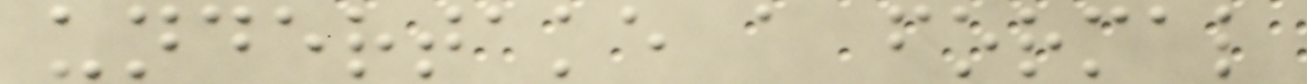undertake a formal
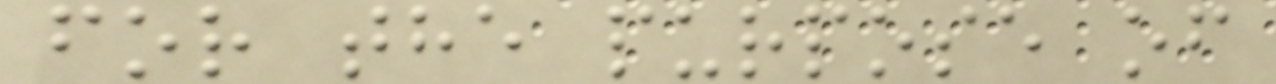for the purpose of
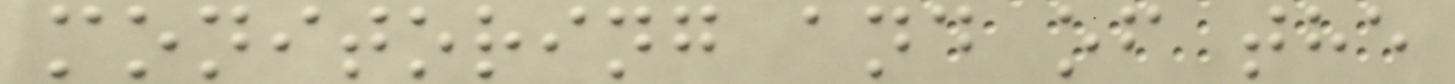monitoring and of the
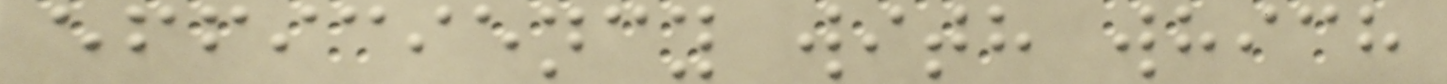efficiency with which
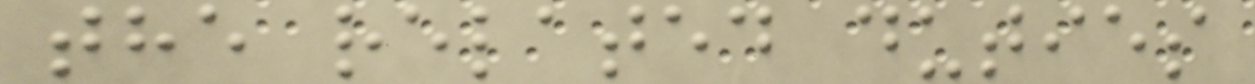the related duties
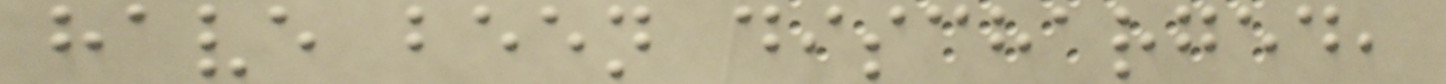have been discharged,
